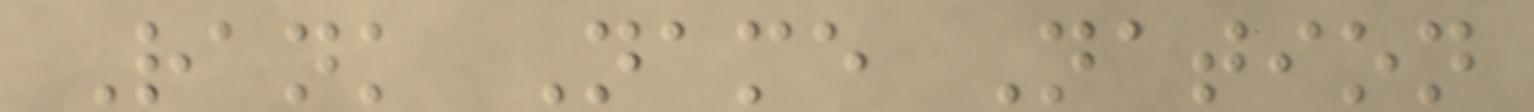Rank Name Nation
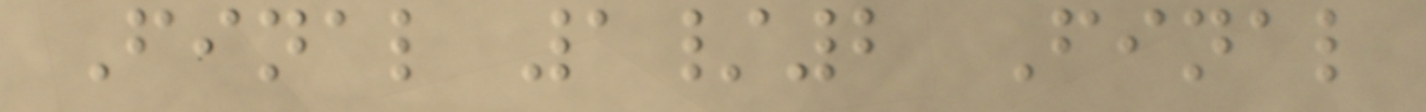Final 1/2 Final
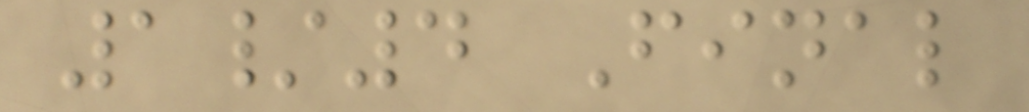1/4 Final
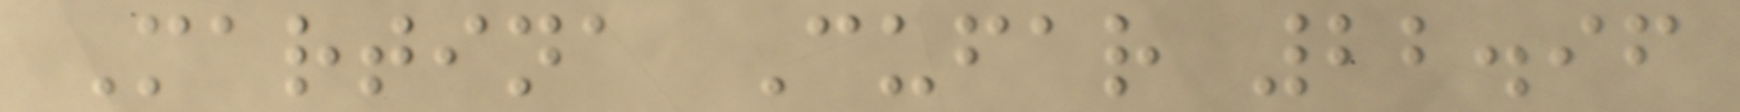Martina Cufar 22.96
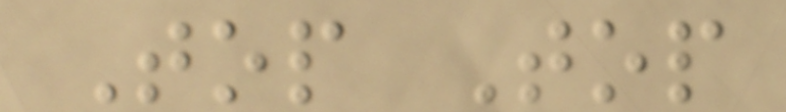Top Top
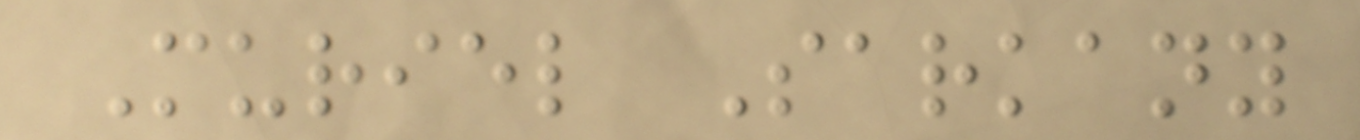Muriel Sarkany
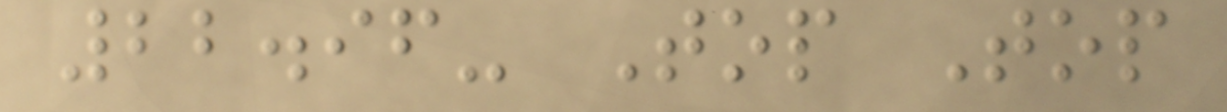22.96- Top Top
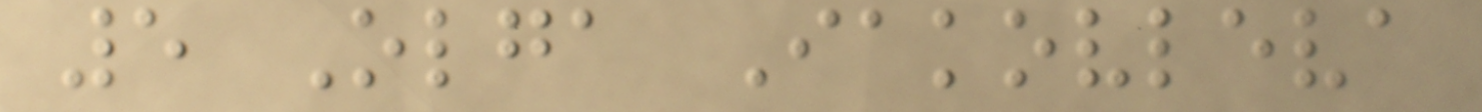5 Olga Iakovleva
